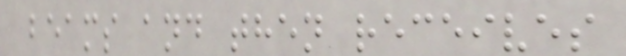beams and then receives
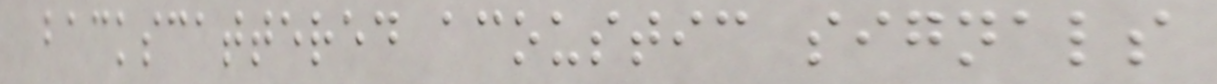backscattered acoustic signals
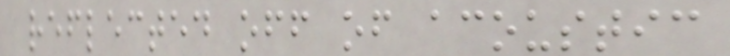reflected off of acoustic
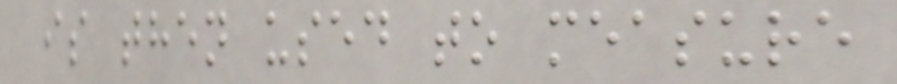is then used to measure
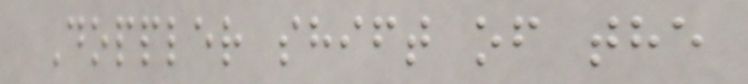Doppler shift of the
